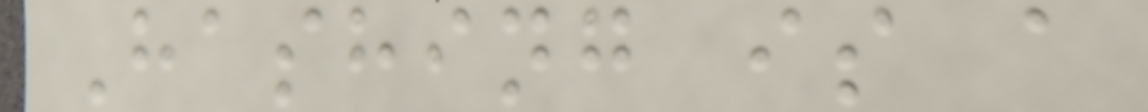Hashing is a
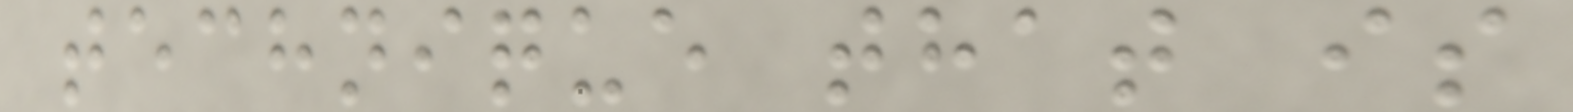technique that is
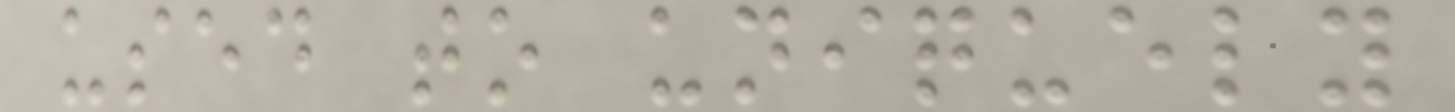used to uniquely
